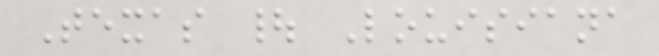Texas | Louisiana
